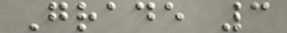Grade 3
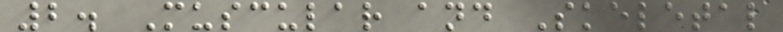2. Muscular and Skeletal
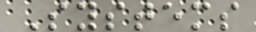Systems
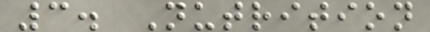3. Nutrition
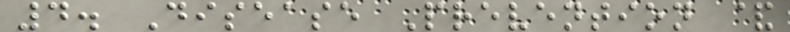4. Disease Prevention &
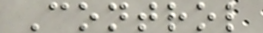Control
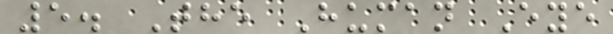5. The Human Eye
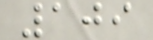109
